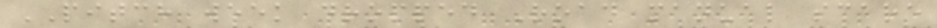PITCH week dropped Road manual scare
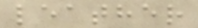leather
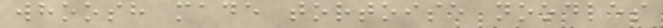whoosh made tortoise noodles
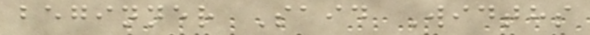beginner Said Widths
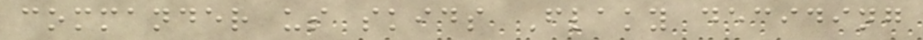commander us skids Flaky deciding
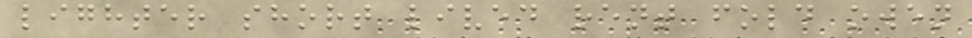lighter short lived rent fold owen
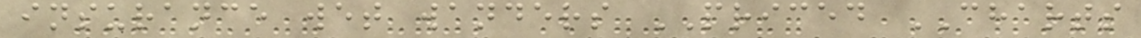insurance wet wanders PRICED CHARTS
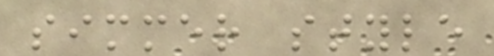simmer style
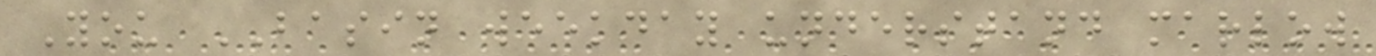You BASIN weekday understand marlow
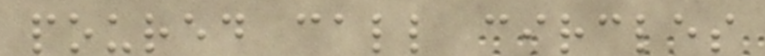poured call circles
